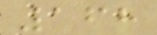168
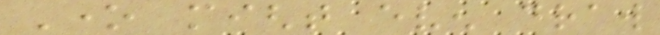One might even draw
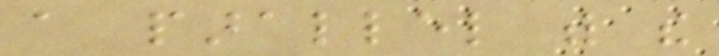a parallel with the
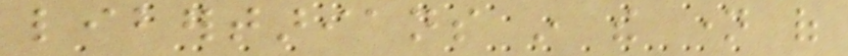libertarians in the name of
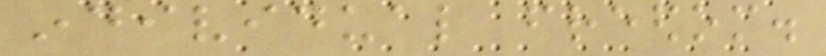individual freedom.
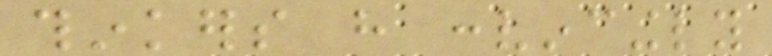thinkers have convincingly
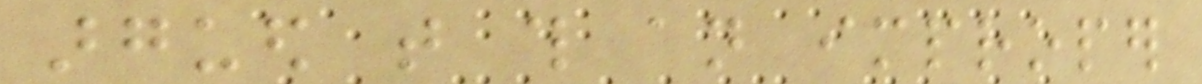argued that this an improper
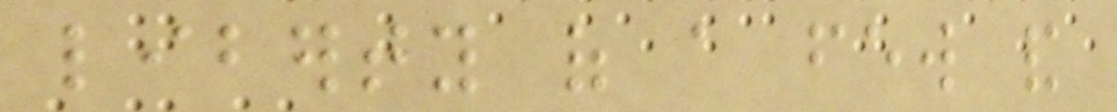liberty of a few and
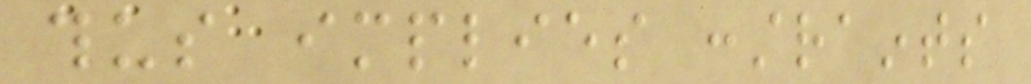thus implies constraints
